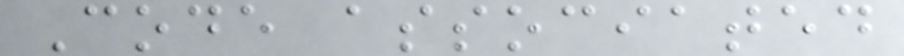Code associated
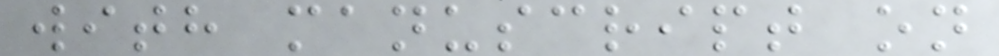with manuscript on
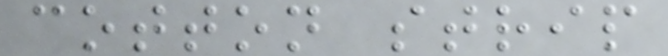cotton strip
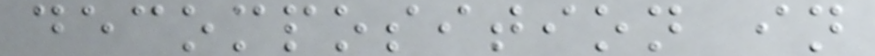decomposition in
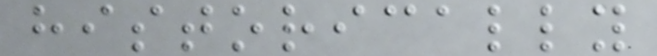historically
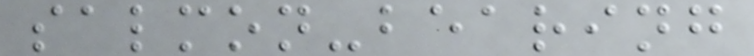salmon-bearing
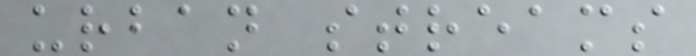urban streams
